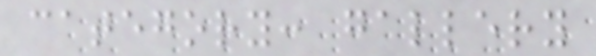category: gallery
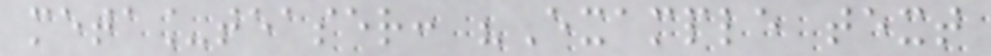meta_teaser: "Example text
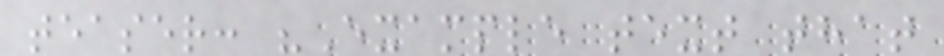teaser: "Example text that
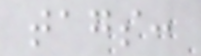tags:
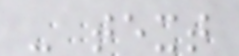- text
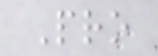Pro
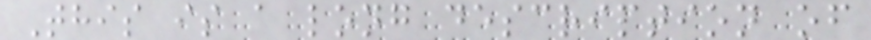This is a long description of
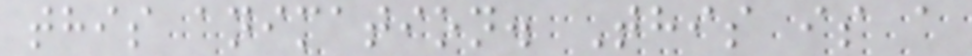this animation. This is a
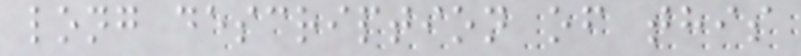long description of this
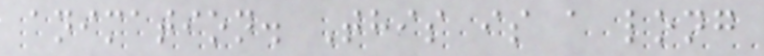animation. This is a long
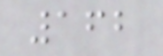162
